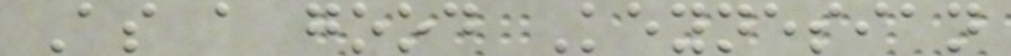As a good Keynesian
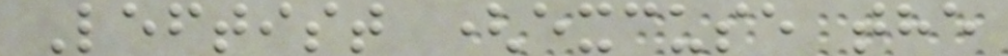Leftist (excuse the
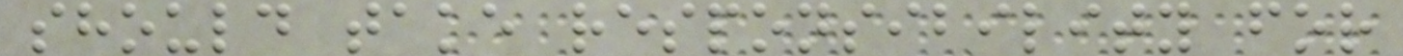should take responsibility for
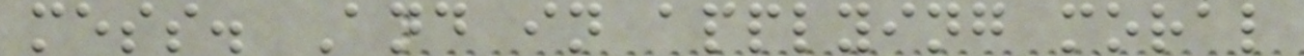mess. And in applying moral
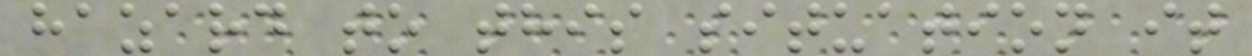hazard to this situation it
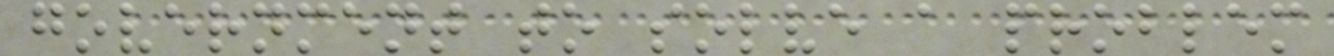government to solve a problem
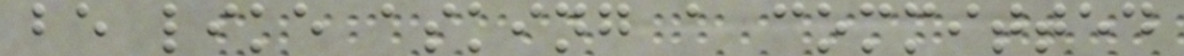be like asking a committed
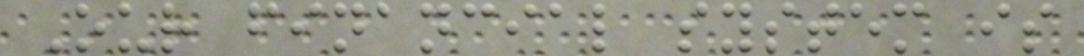Our financial system is
